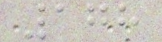178
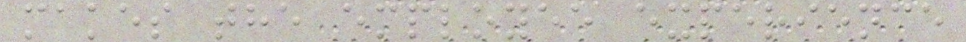makes the employee experience
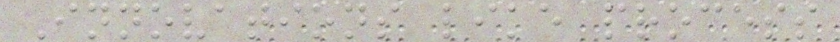Innovations like process
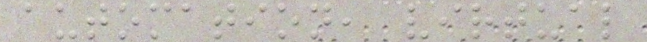automation, virtual
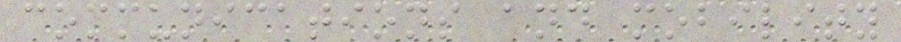communications and mobility
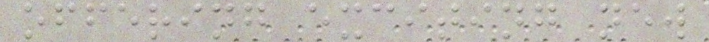offering exciting new
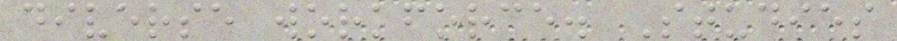diverse workforce. Studies
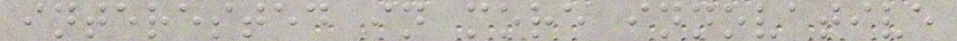interested in more innovative
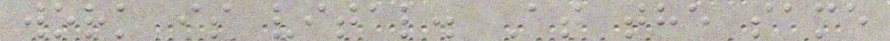work is vital. At the same
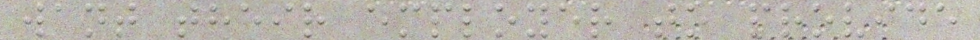want their employer to provide
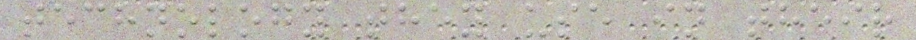technology they use in their
